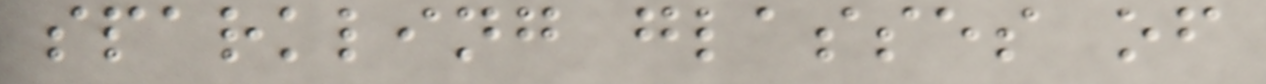sparkling glasses of
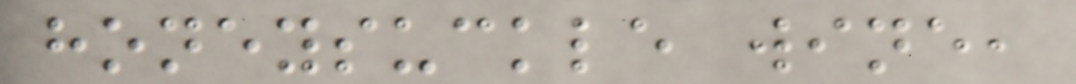honeysuckle wine,
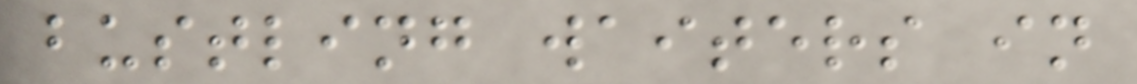bustling waiters in
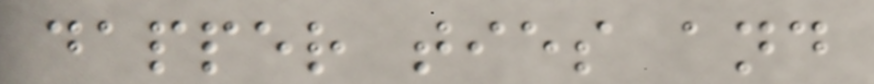dapper ties and
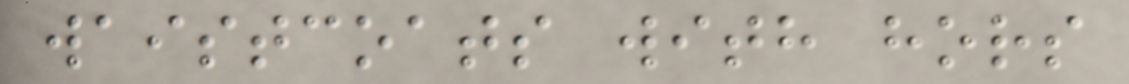waistcoats with hors
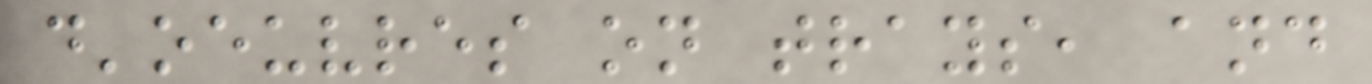d'oeuvres on trays, and
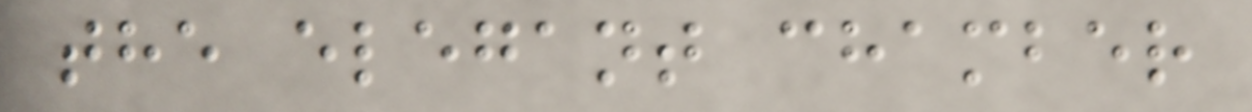the elegant chamber
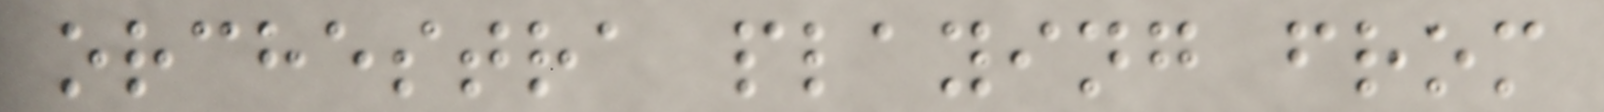orchestra playing from
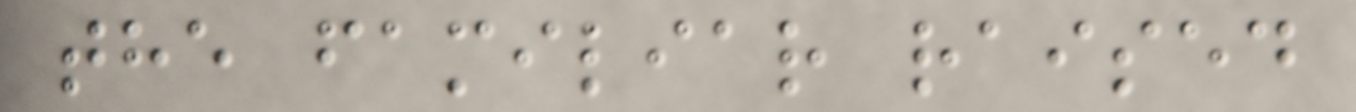the familiar raised
